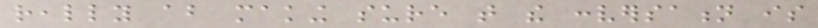really about making sure that the conversation is
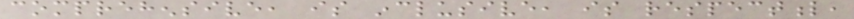comprehensive, is inclusive, is respectful,
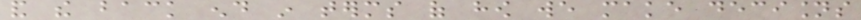and the back end in terms of how we make decisions
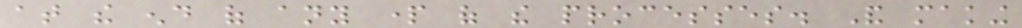at the end of any part of the processes. And making
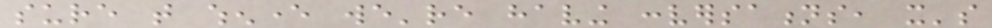sure that whenever we're having conversations, it's
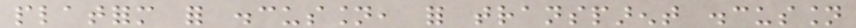platform for discussion, for transparent discussion
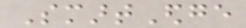SmartEdge
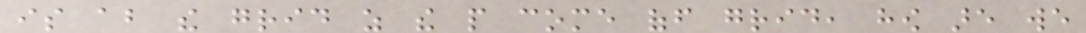is about the grid as the people come off grid, how are we
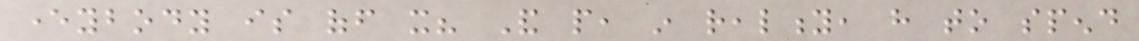everybody is off it? And people, in reality, have to spend
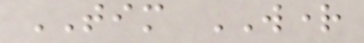TIM WRIGHT
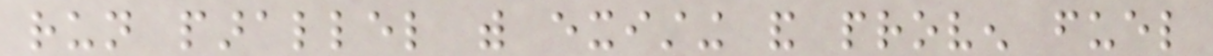run parallel with existing and proven fuel
